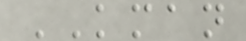KMAN
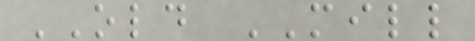OLD MILL
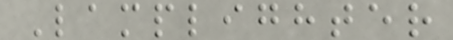Lamplighter
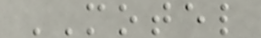MOTEL
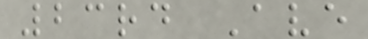23rd Ave
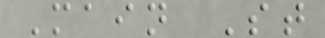Main St
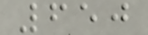650
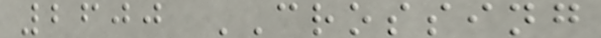2600 CROSSING
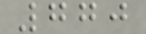770
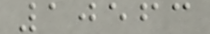10563
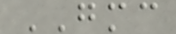GMC
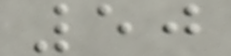50
